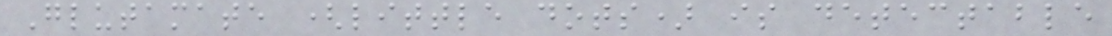Glutamate (little dots) is detectable
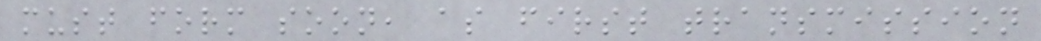must form soon, as first transmission
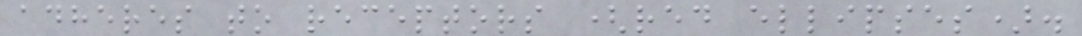adheres to receptors (red ellipses).
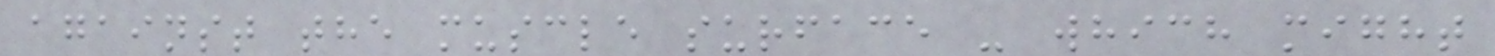against the muscle surface - which might
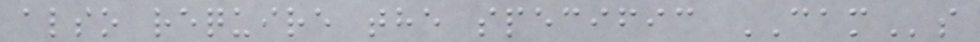also require the specific CAMs
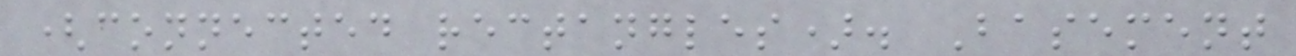(connected rectangles). Basement
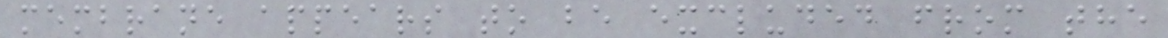membrane appears to be excluded from the
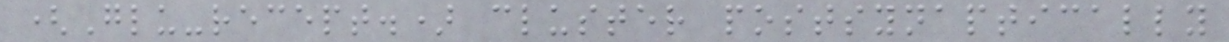(Glu-recept.) cluster postsynaptically
